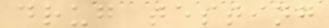drug testing
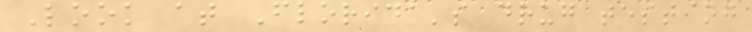Look at Florida's drug testing
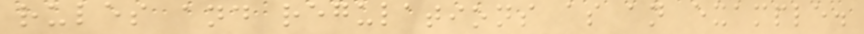rules and regulations as an example.
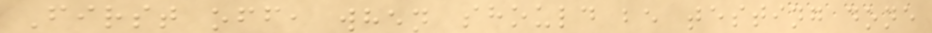First off, when should be testing done
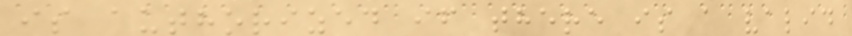is authorized if there is a valid
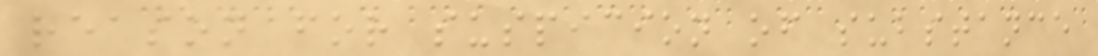reason for suspicion of substance
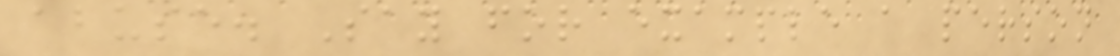abuse. Say for example a person
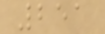251
